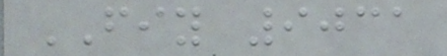FIY 9031
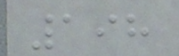198
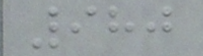980
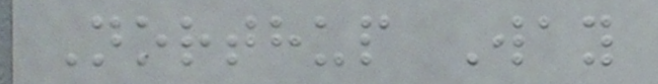Northup Way
